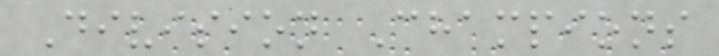Division Champions
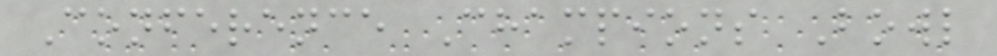Conference Champions Bowl
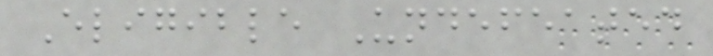Eligible Undefeated
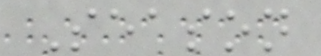Season
